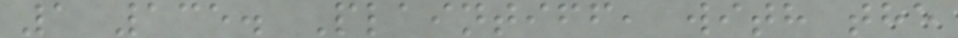1 135. Plaintiff, with the
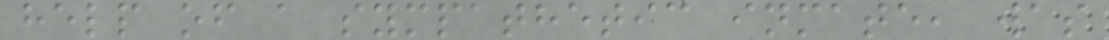help of a sympathetic inmate, was
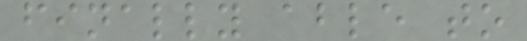finally able to
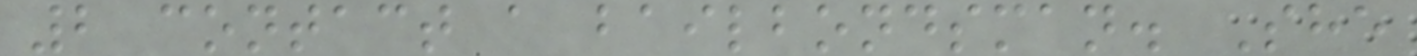2 contact a bailbondsman. She
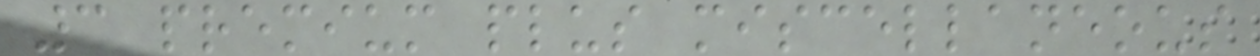3 premium plus miscellaneous
